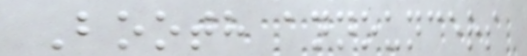Booth announcers
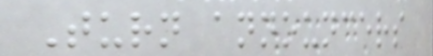Turn announcers
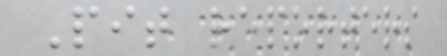Pit reporters
